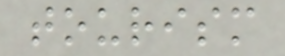tourism
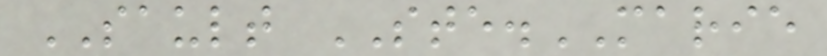SAULT STE.MARIE
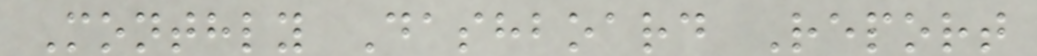Monthly Dashboard Report
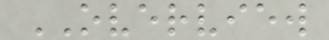OVERVIEW
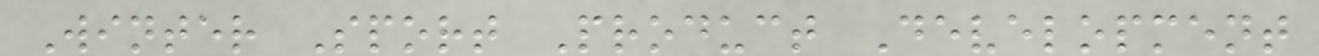Winter Sport Product Development
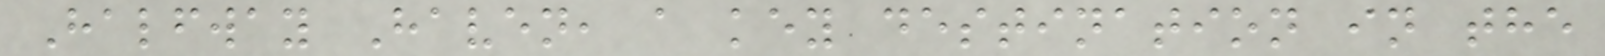Halfway Haven, a key destination in the
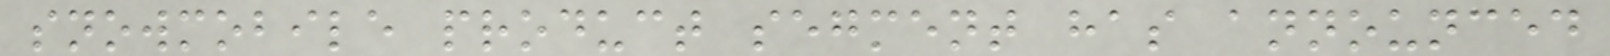snowmobile product segment has announced
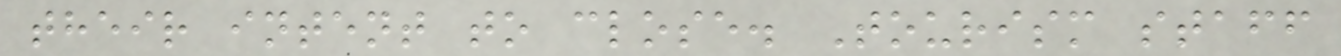their intent to close. Tourism staff
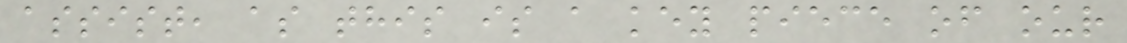assist, as this is a key piece of our
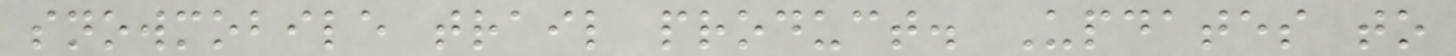snowmobile trail product. Updates to
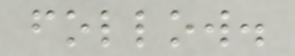follow.
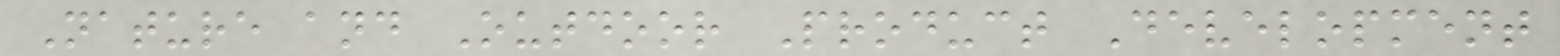Nature and Outdoor Product Development
